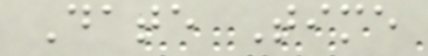Date Time
